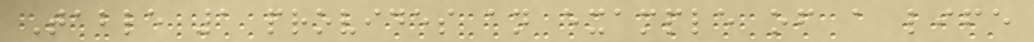Table 1 provides an example of a life
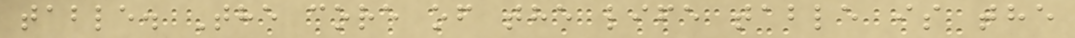table. The core of the life table is the
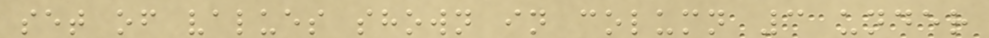set of values shown in column 3 under
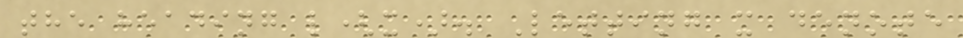the heading l(x). Letting x denote
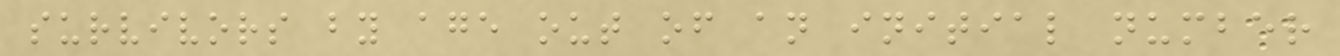survivors by age out of an initial number
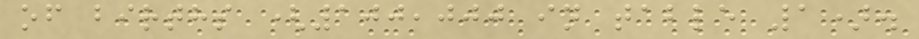of births (100,000 in table 1).
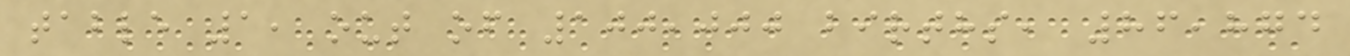table 1, out of 100,000 births, 86,874
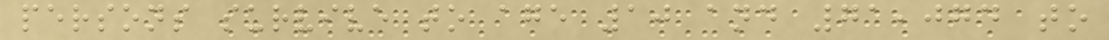persons survive to age 10 and 71,074 to
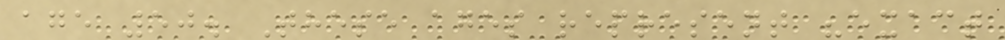age 50. These ages represent "exact
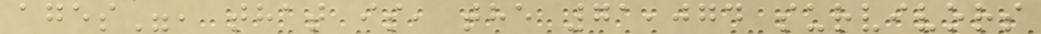ages", that is, the 71,074 survivors
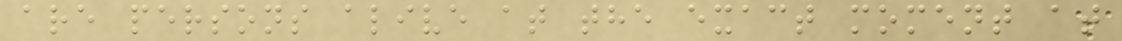are persons alive at the exact moment at
